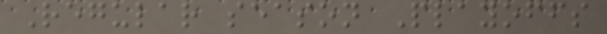Regular season Playoffs
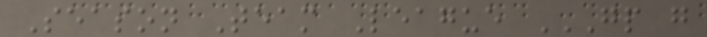Season Team League GP G
